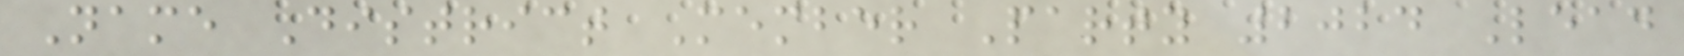Name District Member Party 2024 Lead
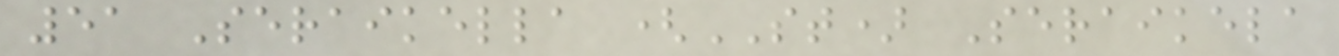51 Seraikella (ST) Seraikela
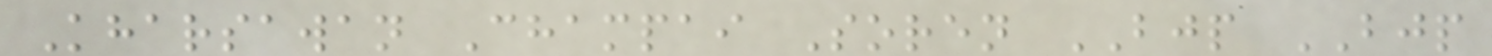Kharsawan Champai Soren BJP BJP
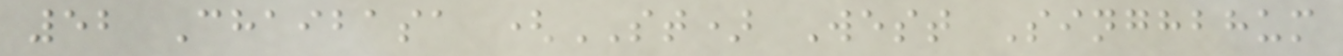52 Chaibasa (ST) West Singhbhum
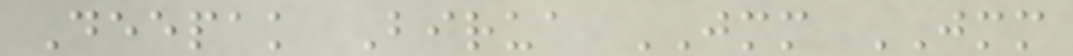Deepak Birua JMM JMM
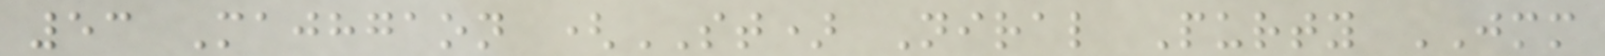53 Majhgaon (ST) Niral Purty JMM
